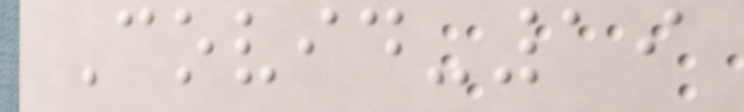Covid-19
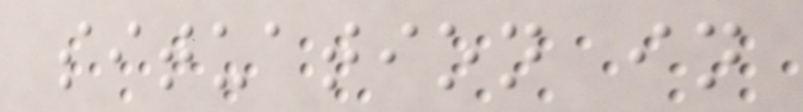situation in
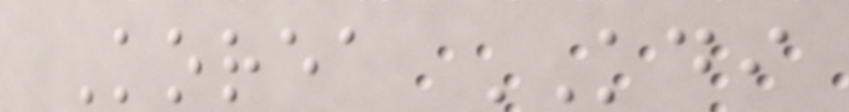Korea KDI
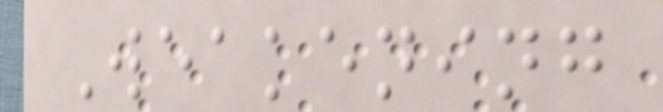Weakening
